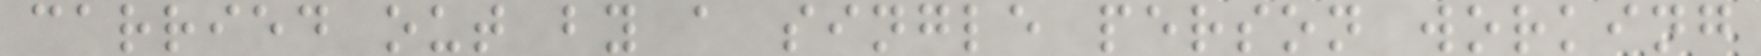carried out by a single person working
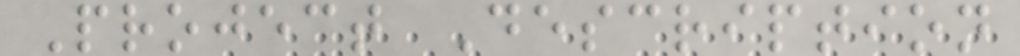Project Description
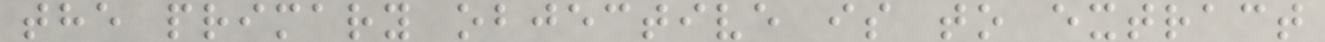the primary objective is to extract
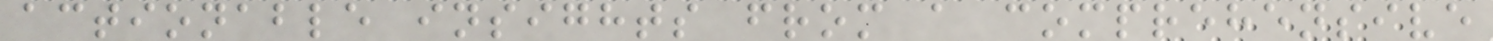actionable insights from a comprehensive
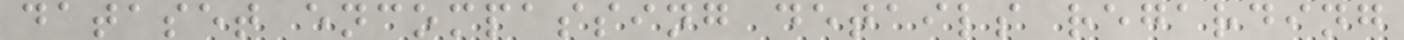dataset encompassing details regarding
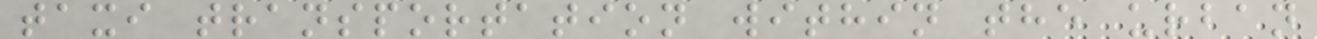taxi transportation within the urban
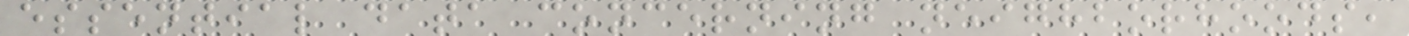essential data concerning neighborhoods,
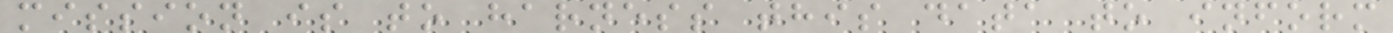mission is to harness this data to inform
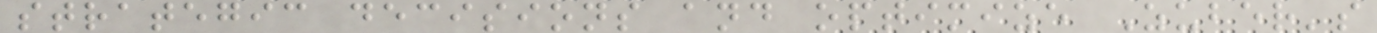strategic decisions and optimize Zuber's
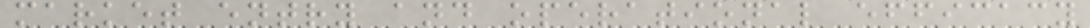market entry and operational efficacy
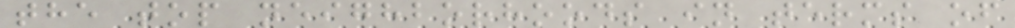the top neighborhoods in terms of
